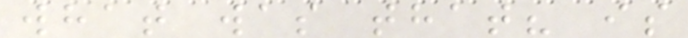what was that? is
